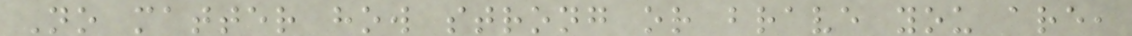No matter how strong or brave you are,
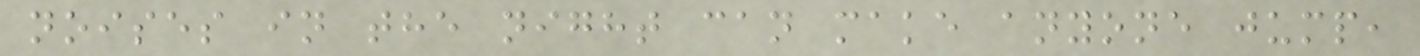noises in the night can make anyone jump,
